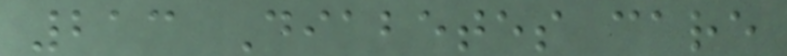213 Diabetes care
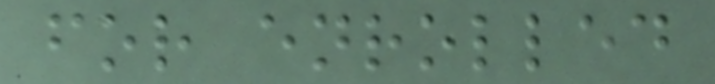for enrolled
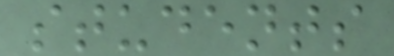students
